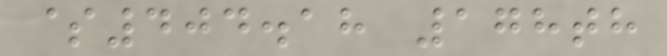$404.18 178th
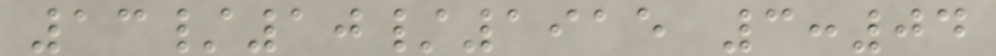13/10/1915 3:04
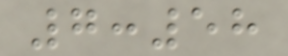7:58
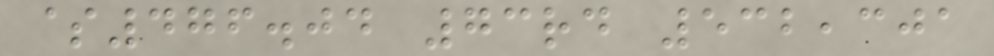$476.04 73rd 532,301
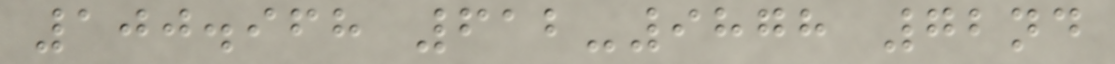100.968 612-9878 72nd
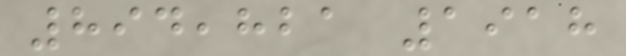894,821 1918
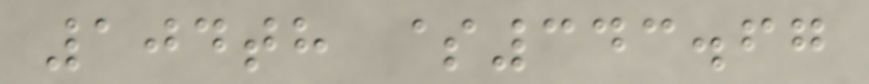104th $343.67
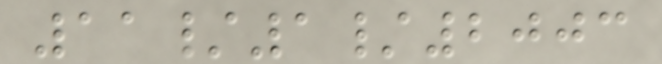11/1/2003
